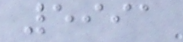5991
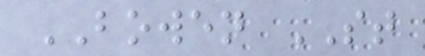BOWEN ST
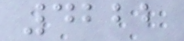4222
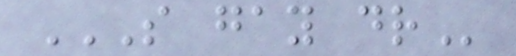S GAY DR
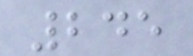245
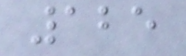125
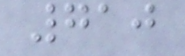710
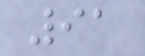91
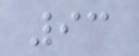93
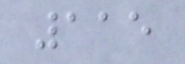115
